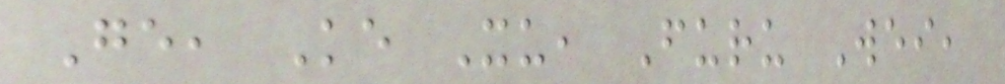Ge, Ke Xu, Furu Wei,
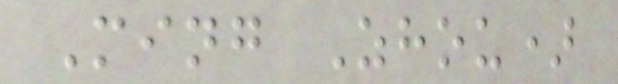Ming Zhou)
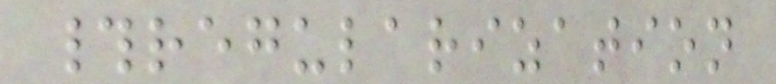#regularization
